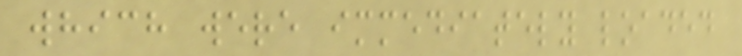which were immediately loaded
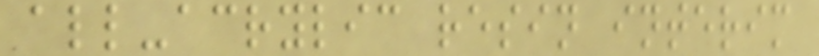all-acrylic resin interim
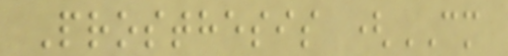Prosthesis (CM
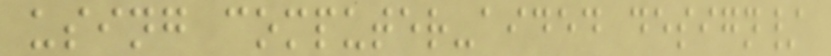using computer-aided design/
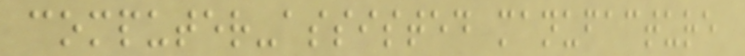computer-assisted manufacture
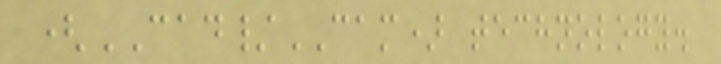(CAD/CAM) technology.
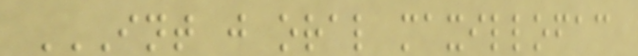INT J ORAL MAXILLOFAC
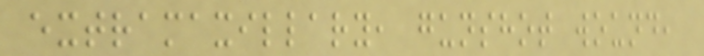extramaxillary, gunshot wound,
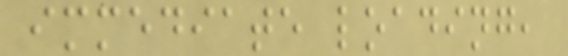immediate loading,
